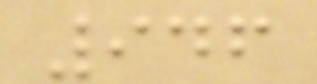946
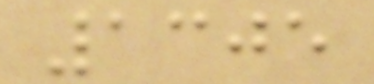1305
